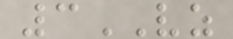3VZ
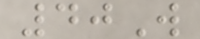40W
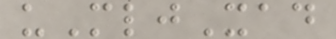uMljXad
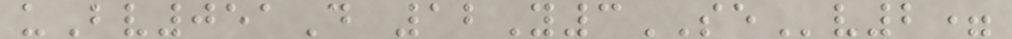uBv051D 12Y3SEv2=
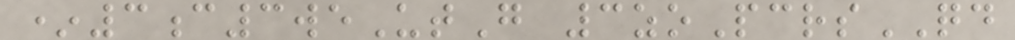*3c3weUtG 3zoPcrsQD
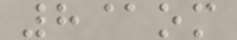8@om
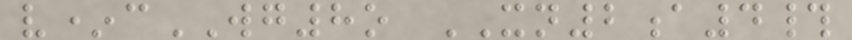v*cWG8o XN2a4#
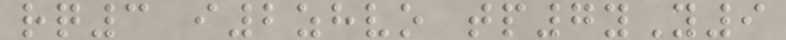rq3 i2zhvo tp7yY9
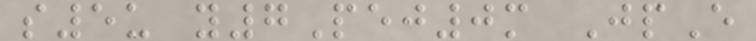s5u y7Pej0m JpE
